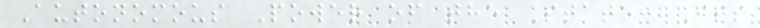Autonomous Power of the State: Its
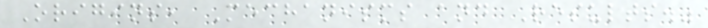Origins, Mechanisms and Results."
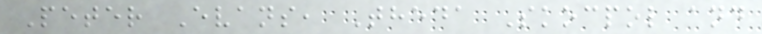Peter Evans, Theda Skocpol and
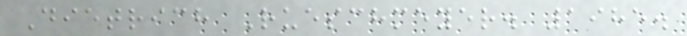Dietrich Rueschmeyer. 1985.
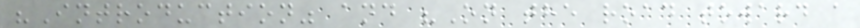"Introduction" and "On the road toward a
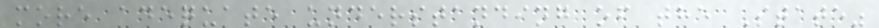more adequate understanding of the State"
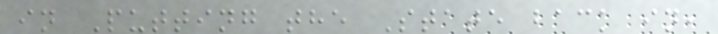in Putting the State back in,
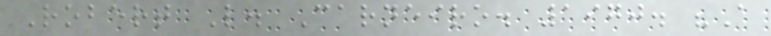Robert L. Carneiro. 1970. "A
